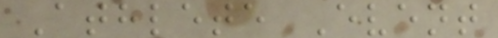Athlete Event
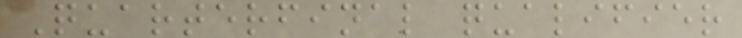Quarterfinal qualifier
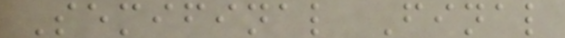Semifinal Final
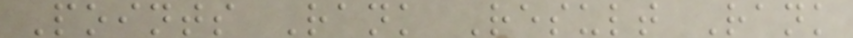Points Rank Result Rank
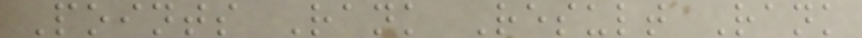Points Rank Result Rank
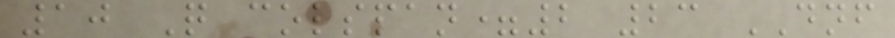10 Q colspan=2 23 DNF
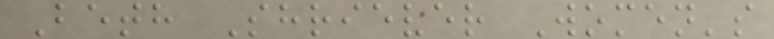Beth Shriever Women's
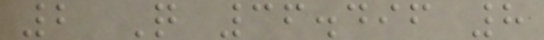2 Q 36.496 8
